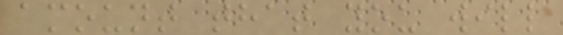amount that you will
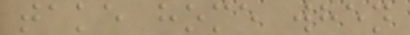take home when
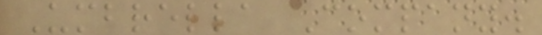Umbrella Company.
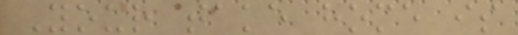Your take home is
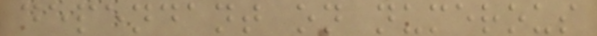dependant on numerous
